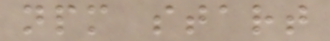npm start
